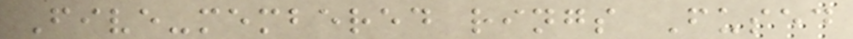Five-membered rings Fused
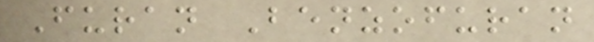Furan Benzofuran
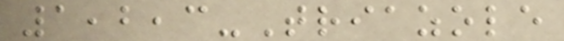1,2,3-Triazole
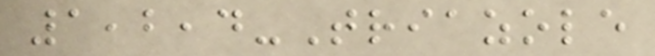1,2,4-Triazole
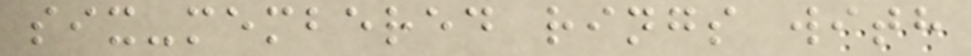six-membered rings with
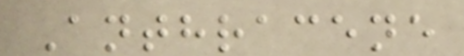Anthracene
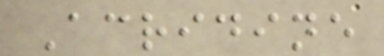Acridine
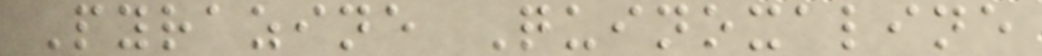Pyrazine Quinoxaline
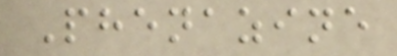Phenazine
